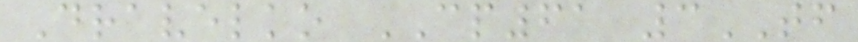Dravelko CP61 3TF
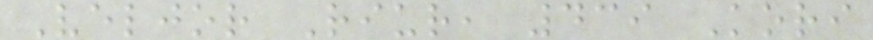Veljor Riur, 439 Kori
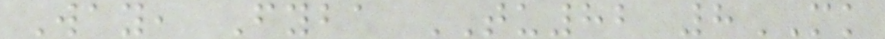Way, Fyba TU82 8MK
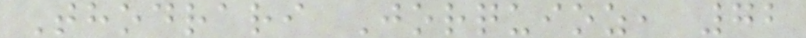Thodrari Jorquioz, 72
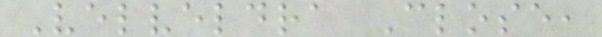Velveldra Close,
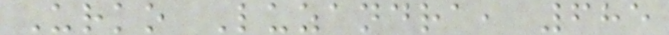Urko Luzandra, 685
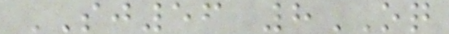SJ56 8OQ
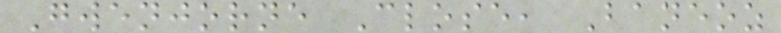Gwenjorne Close, Baneoz
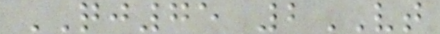QJ75 2VT
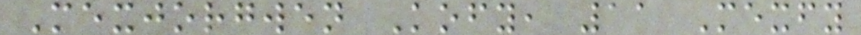Mexjorgwen Kofy, 11 Mexfy
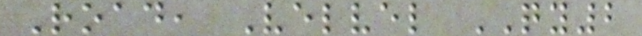Road, Velvel QY2
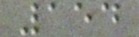154
